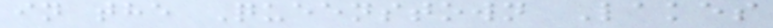in the Queenstown Lakes
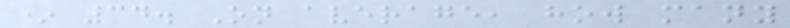* 34. On average, how many
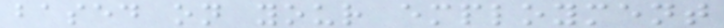based on your employment
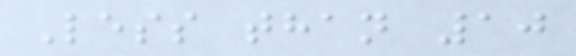Less than 10
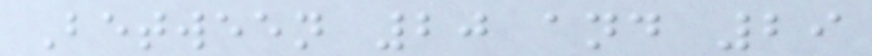Between 20 and 29
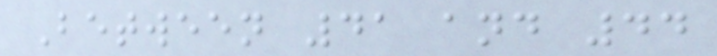Between 41 and 44
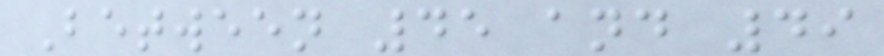Between 45 and 49
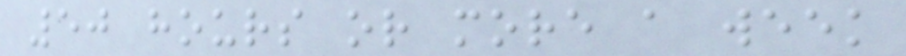50 hours or more a week
